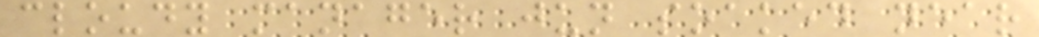cloudy manager jun soaked near
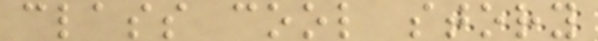class cool story
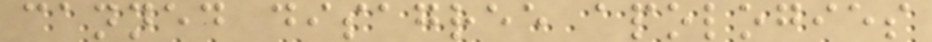canned disagree apologies
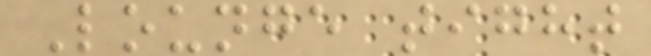Lounge tight
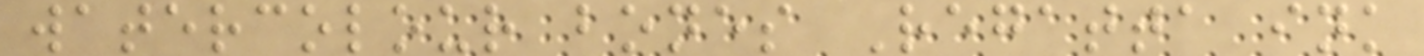watercolour bones Regatta ink
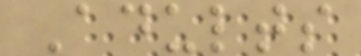Adults
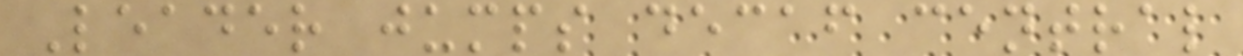Leader jumps decaf central
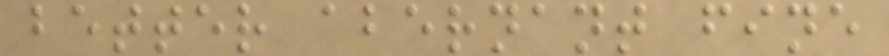better abernant fine
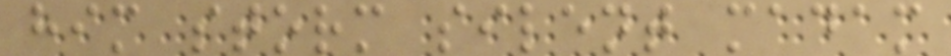him storm silent madam
